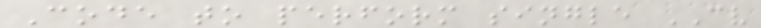Code to perform single CV
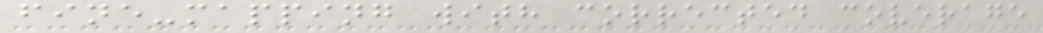fine-mapping with corrected coverage
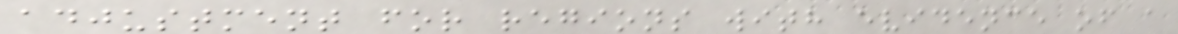adjustment for regions with evidence of a
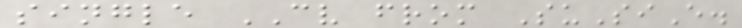single CV from SuSiE.
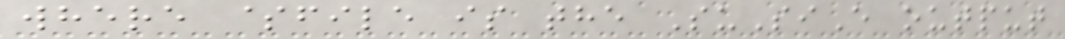where $file is the SuSiE output
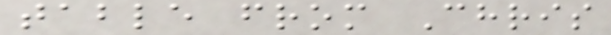table from Chris
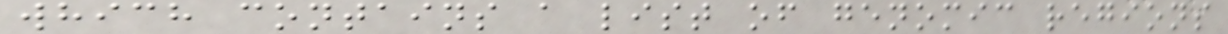which contains a list of genomic regions
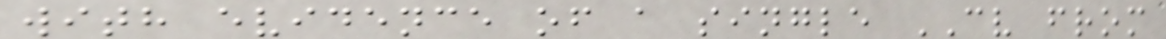with evidence of a single CV from
